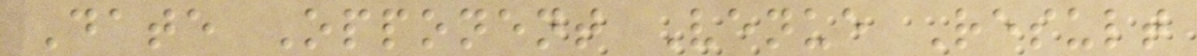Date Opponent Venue Result
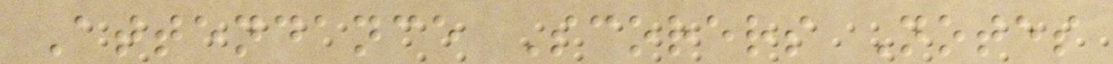Attendance Scorers Notes
